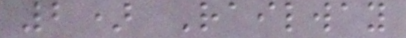2) Railway
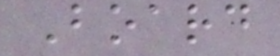Board
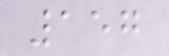157
